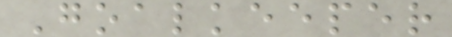Goalkeeper
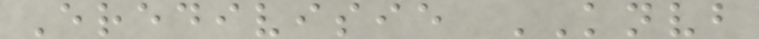Eredivisie KNVB
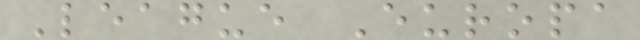League Europa
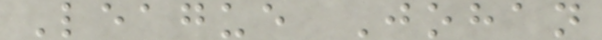League Johan
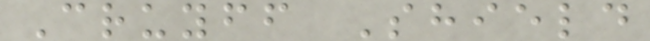Cruyff Shield
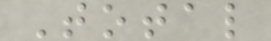Total
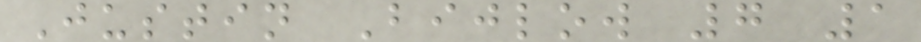Justin Bijlow 7 1
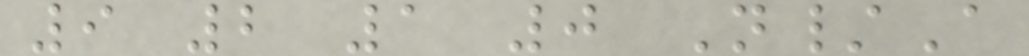9 2 1 0 N/A
